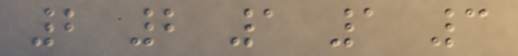2 2 1 1 3
